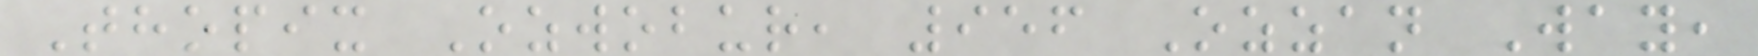Thopix Ozwobur, 956 Ozzan Way,
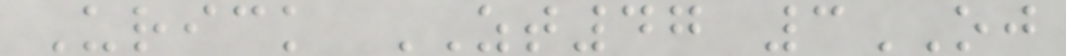Urick ZT47 3OJ
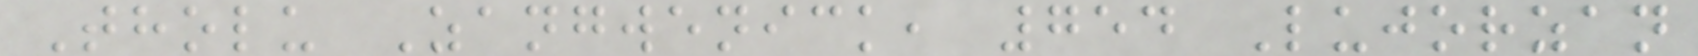Tholu Zangwenick, 754 Lujorzan
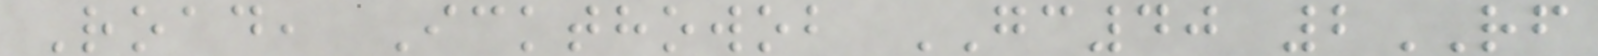Road, Ickthowob GC40 2RF
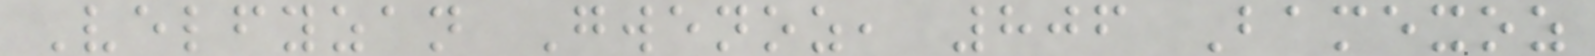Velfyzan Gwenoz, 806 Bamexoz
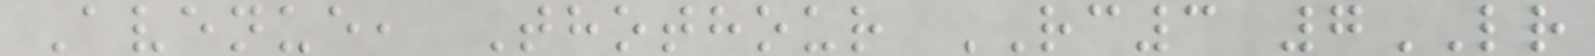Avenue, Thothour RC3 7LR
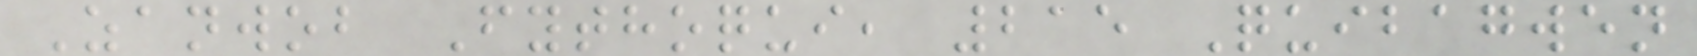Zanwob Fythoqui, 215 Quibagwen
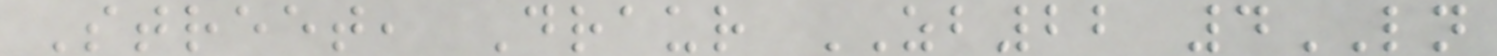Street, Draur ZB22 4LN
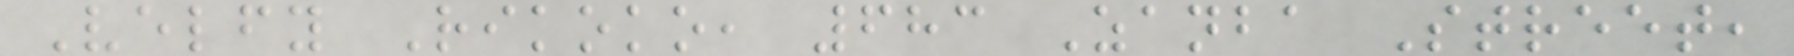Velfy Rikoko, 683 Zanba Street,
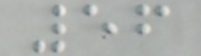56
